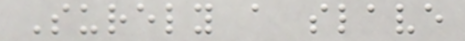Surely a slave
